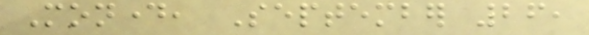Monday, September 26,
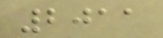2011
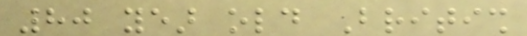80 year old British
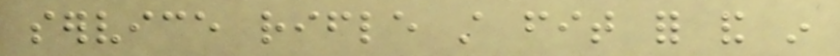service rifle still fit for and in
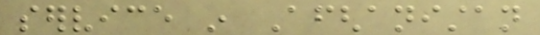service in Afghanistan
